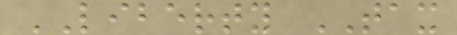LIBERTY TAX
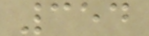354
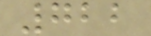722
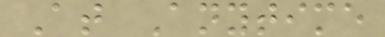At Anytime
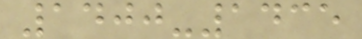1400-1435
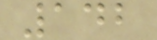142
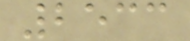2533
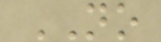NO
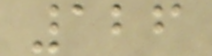126
